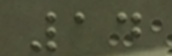14
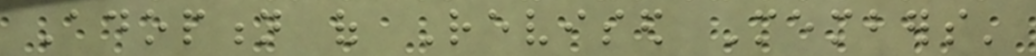Adoption of Revised Members'
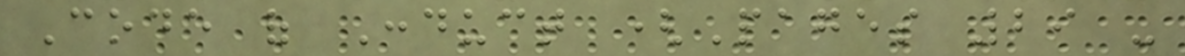Code of Conduct (Pages 29 -
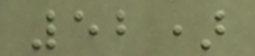52)
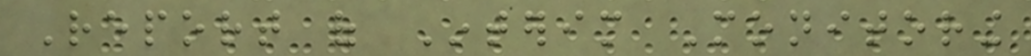Report of Interim Monitoring
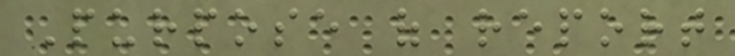Purpose of report
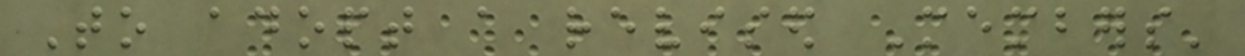To adopt a revised Members'
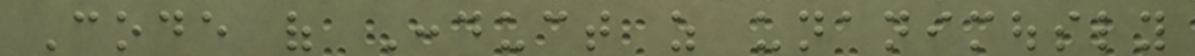Code of Conduct as unanimously
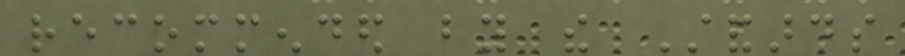recommended by the Standards
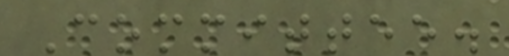Committee.
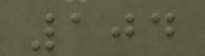104
